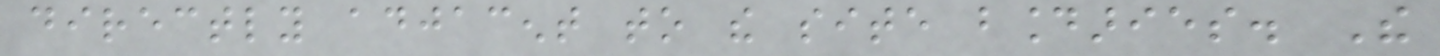directly adjacent to the site boundaries. The
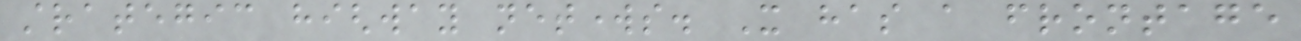strategic highway networks. It has a frontage
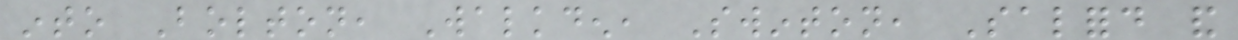into Bolton, Walkden, Swinton, Salford and
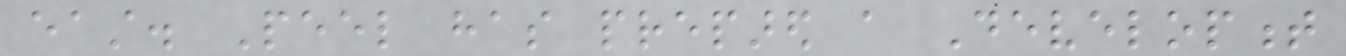east. Peel has prepared a Development
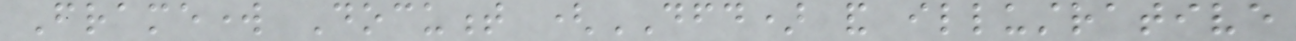Framework Document (DFD) and illustrative
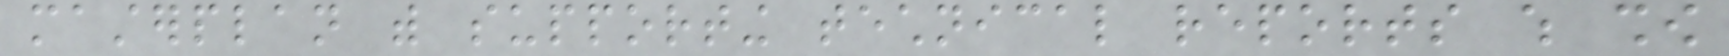masterplan with supporting technical reports which show
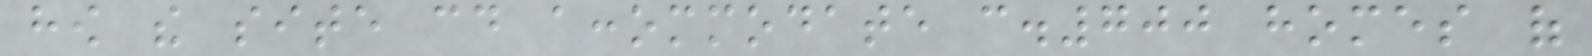how the site could accommodate c.700 homes of
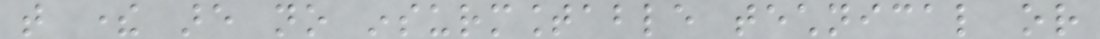that there are no insurmountable technical or
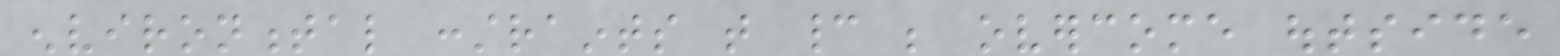environmental constraints that cannot be overcome outside
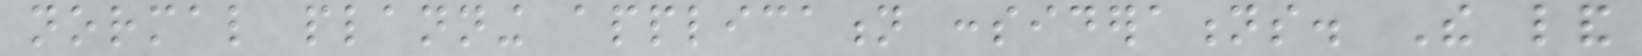normal planning application considerations. The land
